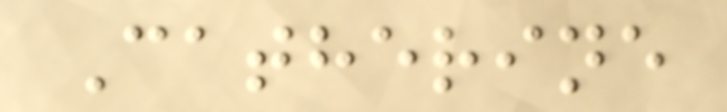Catherine
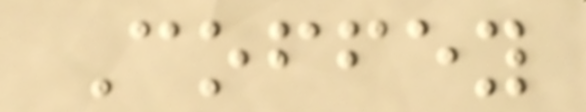Coffey
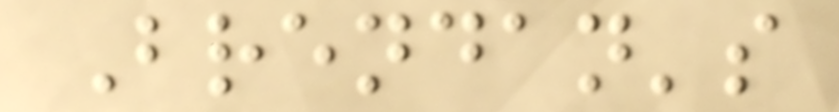Brendan's
